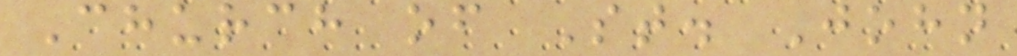Church of St. John
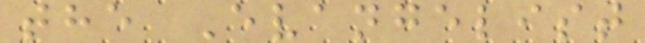the Evangelist
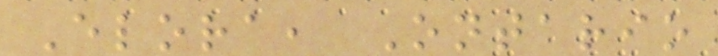Elora, Ontario
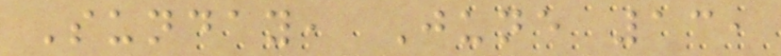Sunday, June 13,
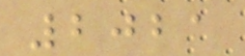2021
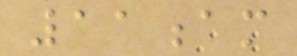11am
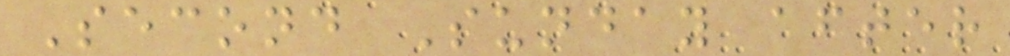Second Sunday after
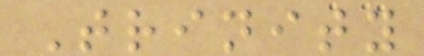Trinity
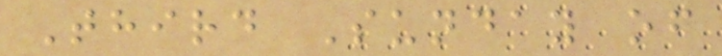Third Sunday of
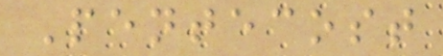Pentecost
